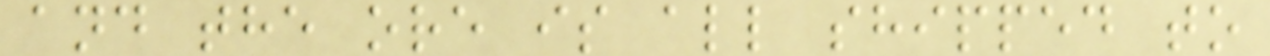and the ore is all shipped to
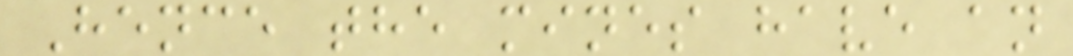Hence the mines have an
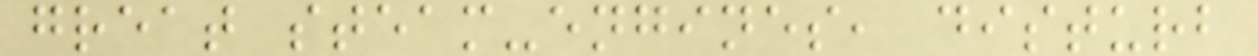great steam-engines, disturb
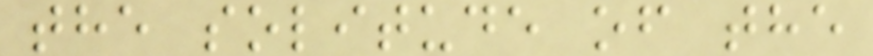the solitude of the
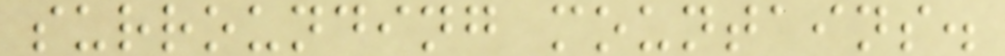surrounding mountains.
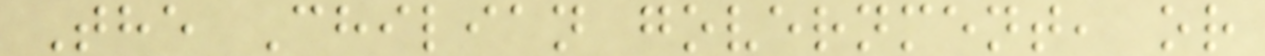The Chilian government, or
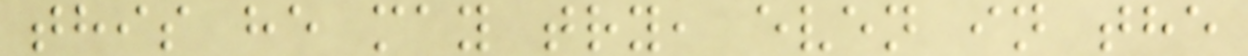this he may try, even in the
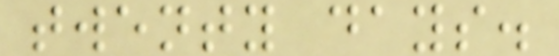twenty days.
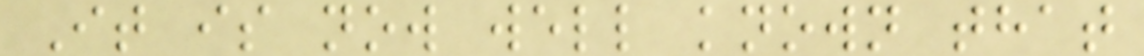It is now well known that
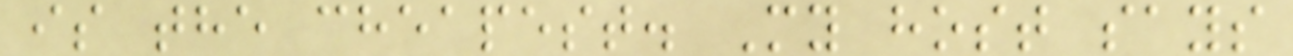is the cheapest. My host says
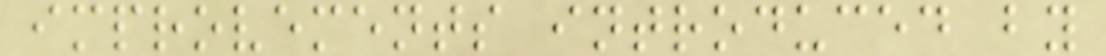improvements introduced by
